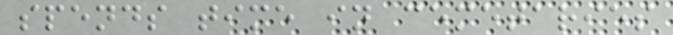spends time in cemetaries
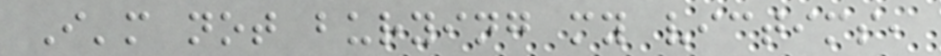I'm not burying my victims,
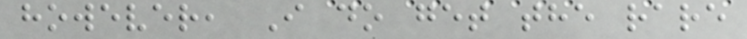however, I do get the rare
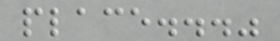place..."
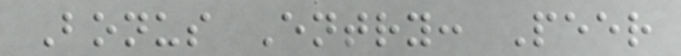Bonus Entry: Peer
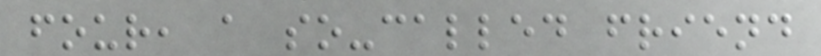four, a so-called friend
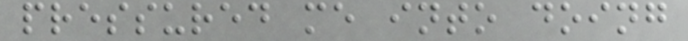pressured me into doing
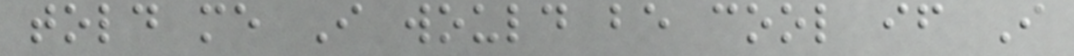told me I would be cool if I
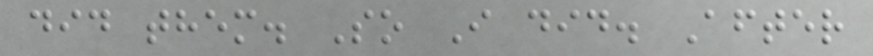did them. So I did. After
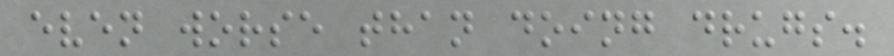even worse than doing drugs.
